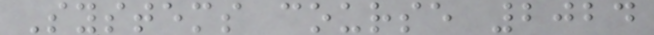Systems course 2024
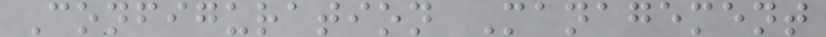Configuration Management
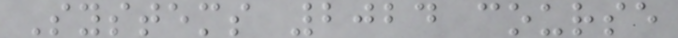Systems 2024 course
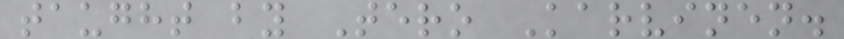taught by Tero Karvinen.
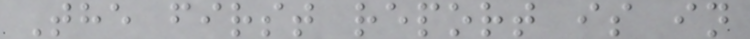The first report is in
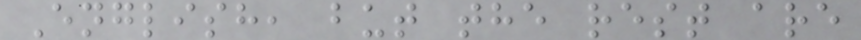English, but the rest are
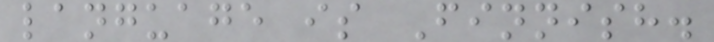language is Finnish.
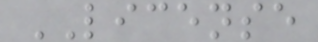LICENSE
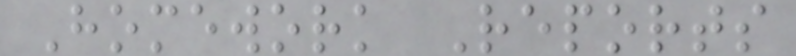Homework Reports
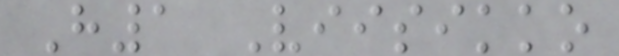H1 Viisikko
